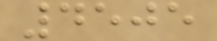4505
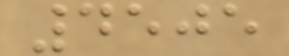4505
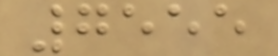7555
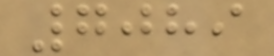7089
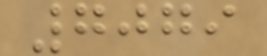7079
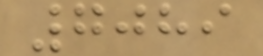7089
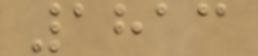1813
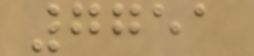7751
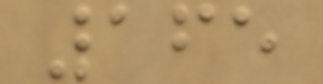165
